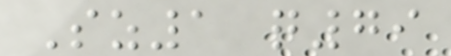Sz1 q79
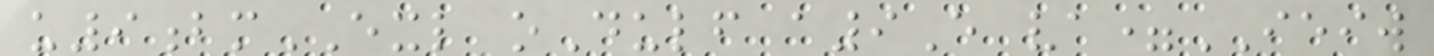u9bmEXL oDulf a9E va=IEIW
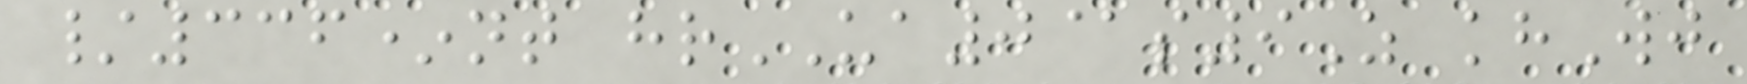/336*nt hrUA0@s9Z khWj
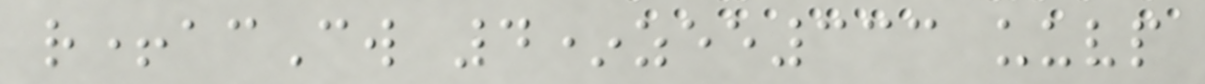r+acCw 4*zee333 uuvp
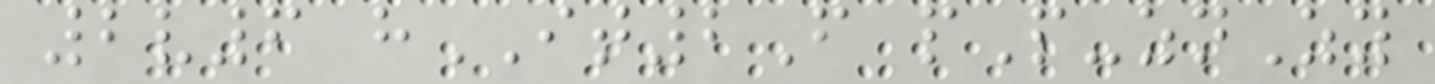2v6 hIT2F pP-znZy
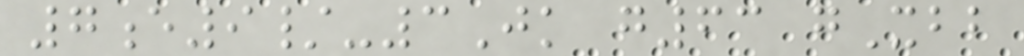7e9/-3Jk g63 gXbb
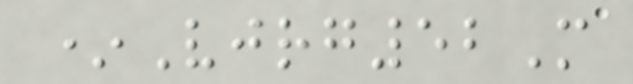*Vjrg52M
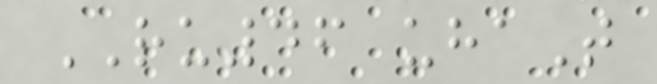RU46 uhaT
